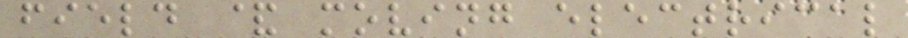field & moving electrical
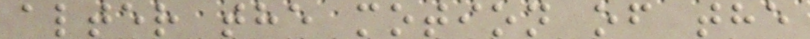alter the motion of the
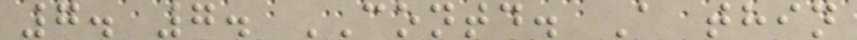7. 7. CONTD. A thin
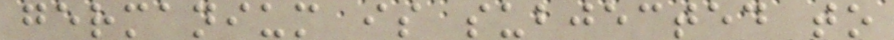germanium is subjected to
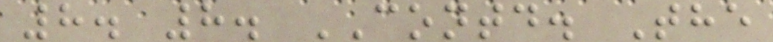8. 8. CONTD. The
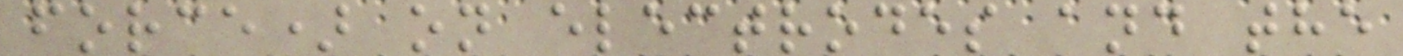force) on electrodes and the
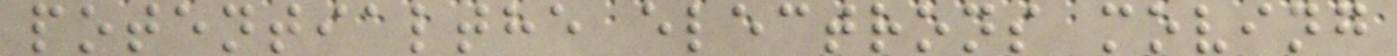potentialthe electrons moving
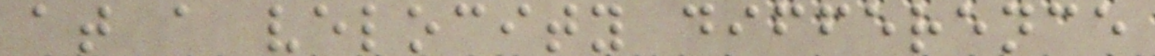at a velocity difference
